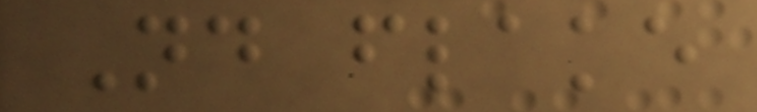Nd flake
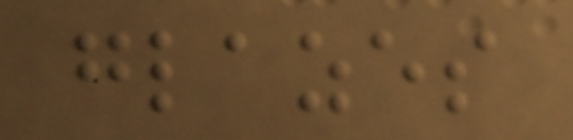glazes
